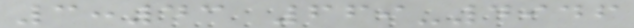3:43 669-4946
